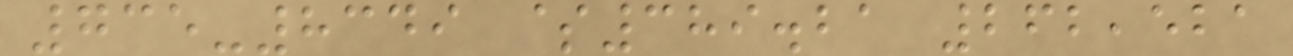735-8349 $389.21 262,521
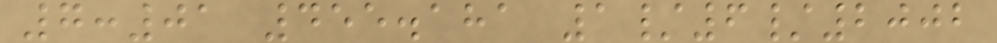7:01 455.181 1/6/2002
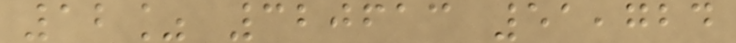12% 320613 51,724
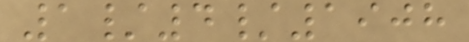1/4/1908
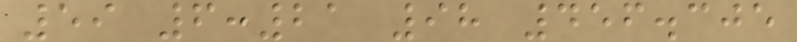59 6:21 98 456.305
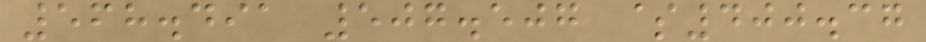568.491 507.507 $400.37
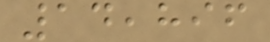14,896
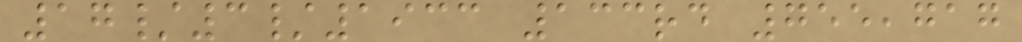17/3/1933 133rd 755,717
